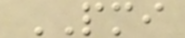PMI
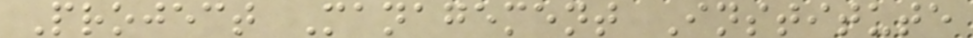Project Management Institute
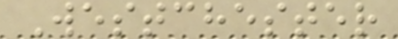Westchester
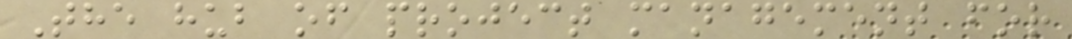The hub of project management for
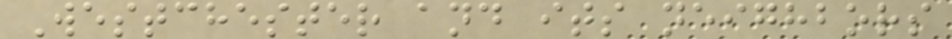Westchester and its neighbors
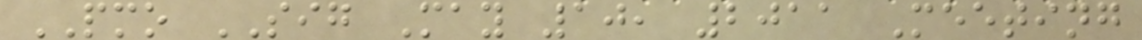PMO SIG May 10, 2011 Meeting
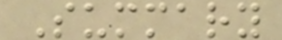Summary
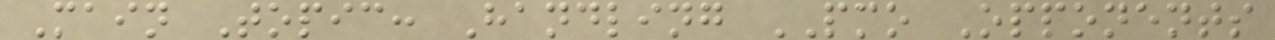Main Topic: Handling PMO Opponents
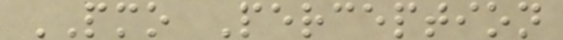PMO Perception
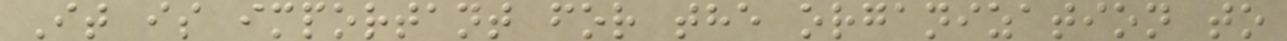It is important for the organization to
